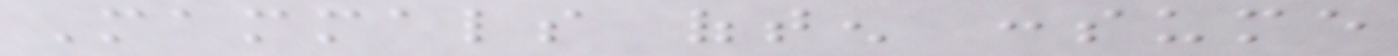Mammals often consume
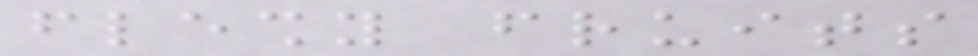fleshy fruits
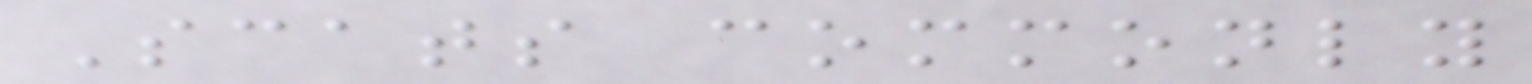Scats commonly
